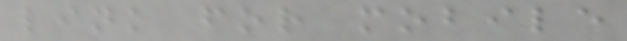link for mobile
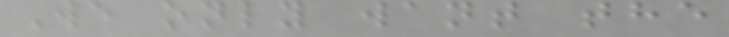We only want the
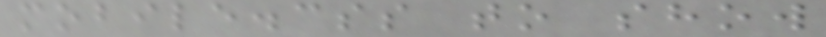mobile.css to show
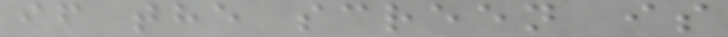if the screen is
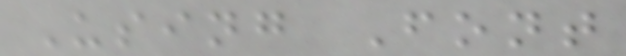Using Font
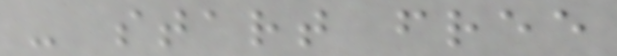- start free
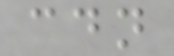cdn
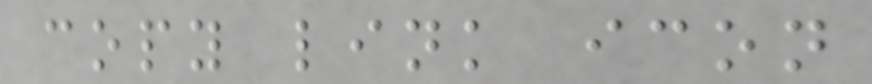copy link icon
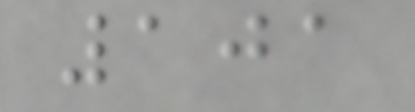101
